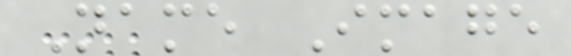Name Image
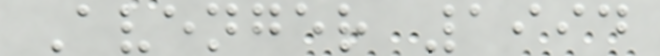Avenger 1994
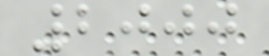2000
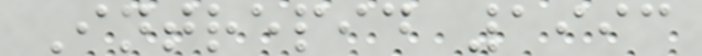Intrepid 1993
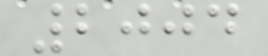2004
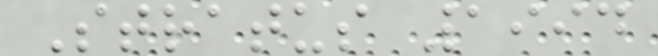Stratus 1994
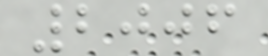2006
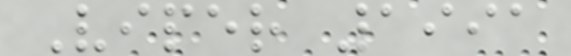Viper 1991
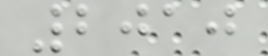2010
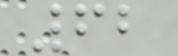62
